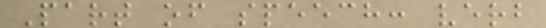Part of speech: verb
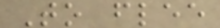To flee
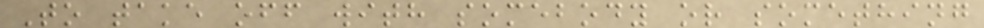To take off with somebody or something
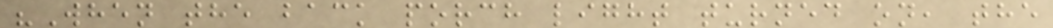"When the back porch light turned on, the
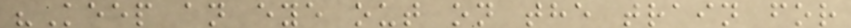"Keep an eye out on the train for
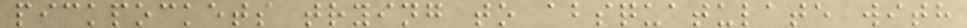pickpockets trying to absquatulate with
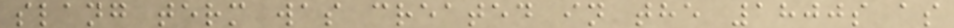slang term was created in the 1800s as
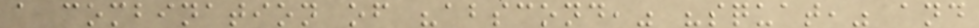a combination of "abscond," "squat," and
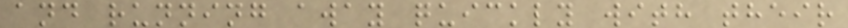and running away quickly with their
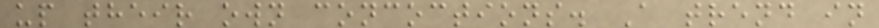up their own concoctions. A trend in
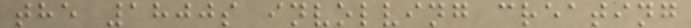the 1800s involving creating
